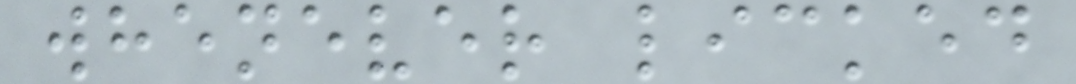whenever licked
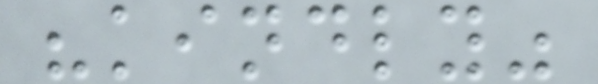"kindly"
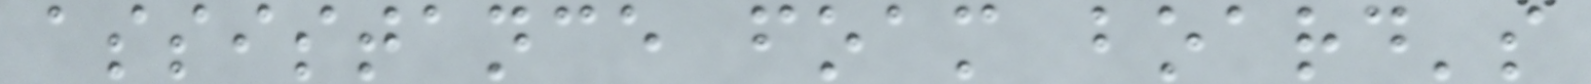assistance foam board's
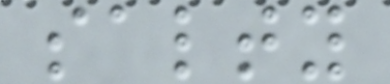salty
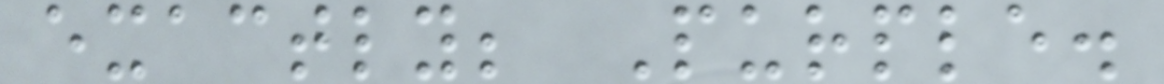exactly; Purple.
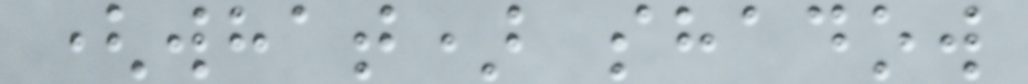(what) shadow
